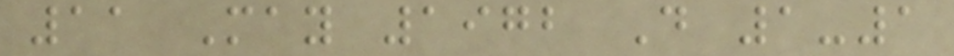11 May 1972 D 1-1
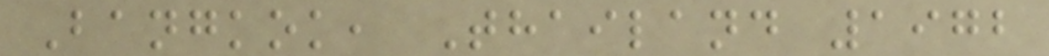Bangkok, Thailand 1972
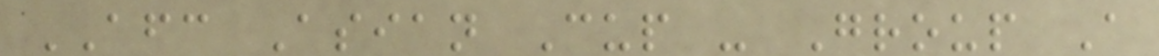AFC Asian Cup - Group A
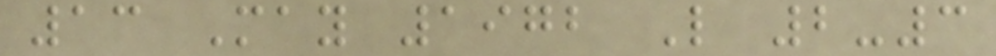13 May 1972 L 2-3
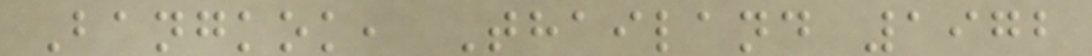Bangkok, Thailand 1972
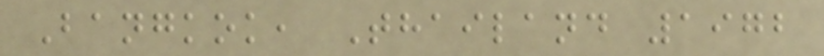Bangkok, Thailand 1972
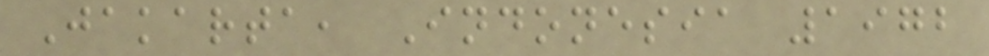Jakarta, Indonesia 1972
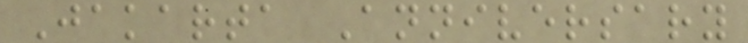Jakarta Anniversary
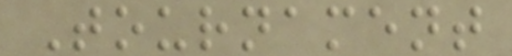Tournament
